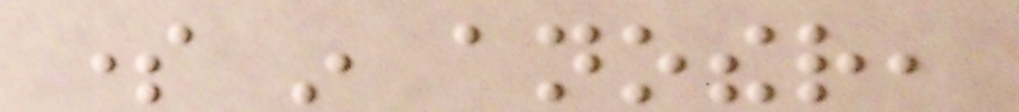some in another,
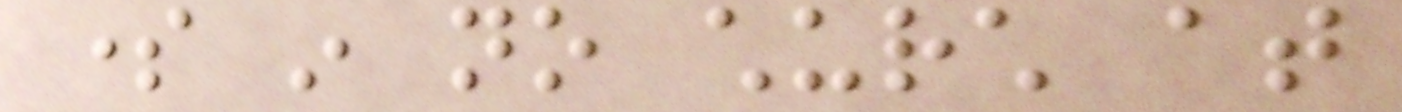some in no church at
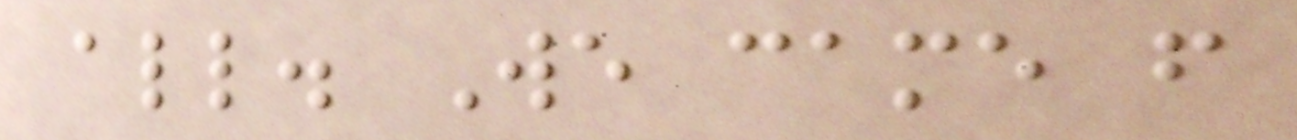all. We came from
